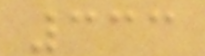333
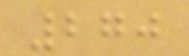270
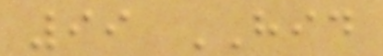99 HID
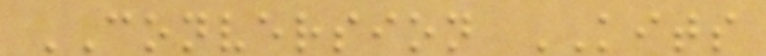CONVERSION KITS
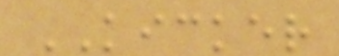KICKER
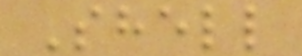Shell
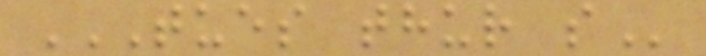TUES THUR S
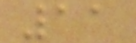11
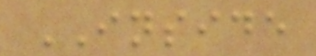INSIDE
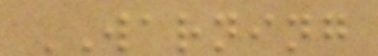WARNING
